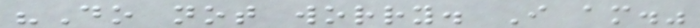"Do not worry. I am."
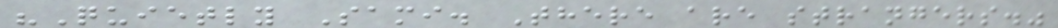"Quietly Sami. There are strangers."
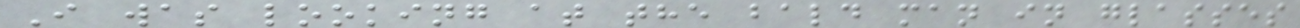I was looking at the bald man in glasses
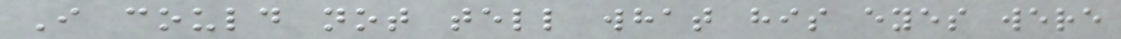I could not tell what his eyes were
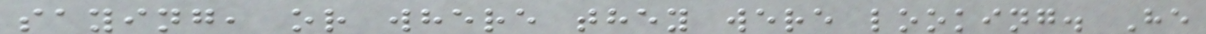saying, or where they were looking. He
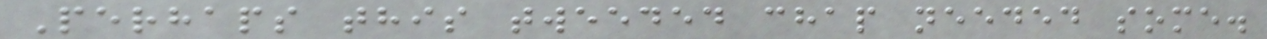Perhaps this tweeded chap needed some.
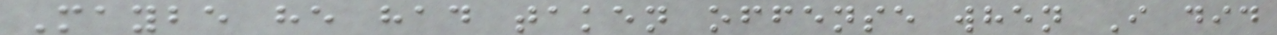Maybe he had taken offense when I did
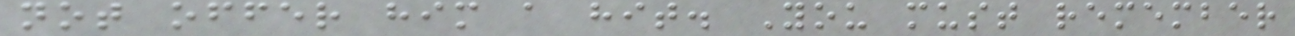not offer him a hit. You must remember
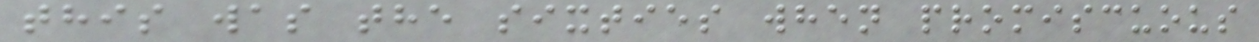this was the sixties when promiscuous
